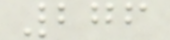276
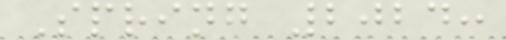Spring 2024:
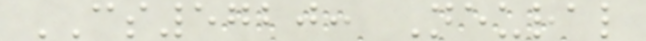CS5720: Neural
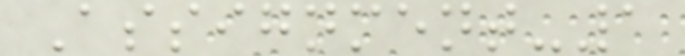Assignment-1
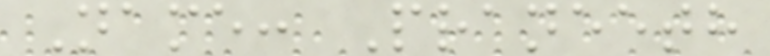Name: Praneeth
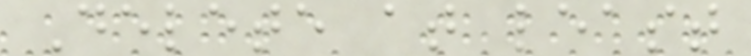Delete at least
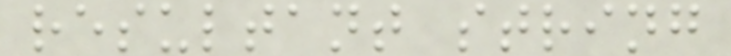resultant string
